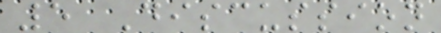5 Discussion
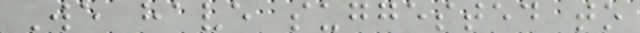We have suggested to
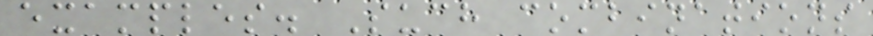examples. Such combinations
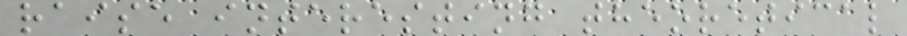raise interesting theoretical
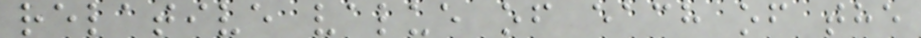relative value of each of the
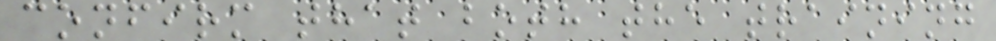confirm that both the training
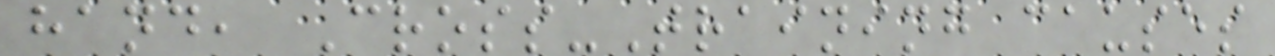hand, Cross-Training causes
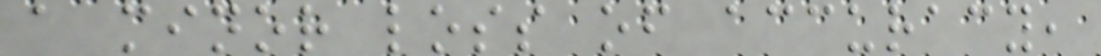a minor loss of accuracy,
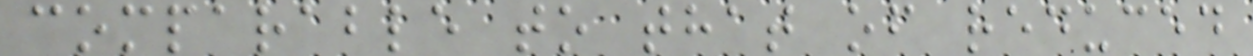comparable to that of reduced
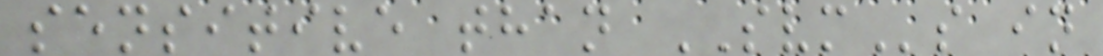sensitive than SVMs in
